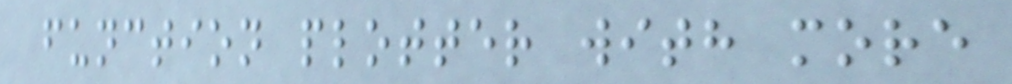function plotter with more
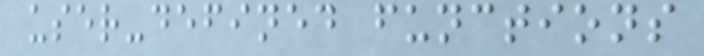user-defined functions
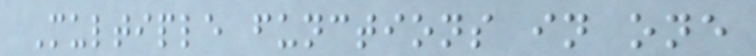Multiple functions in one
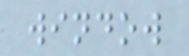window
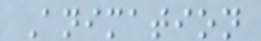Animation
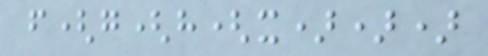f(g(h(x)))
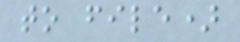to file)
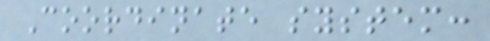Coordinate system:
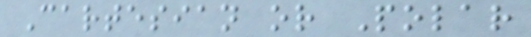Cartesian or Polar
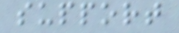support
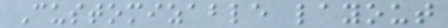Customizable layout
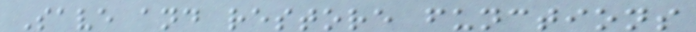Save and restore functions
